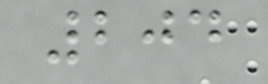204
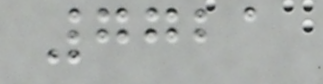7721
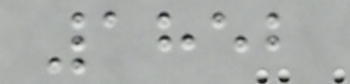1852
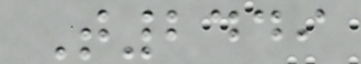T2449
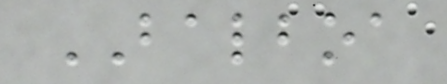BALBOA
